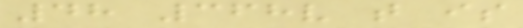48 368v that is
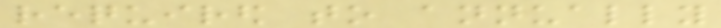required to annually
